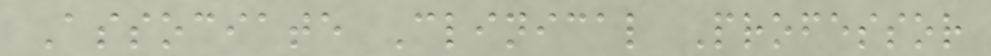Associate Clinical Professor
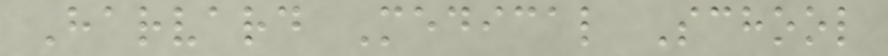Harvard Medical School
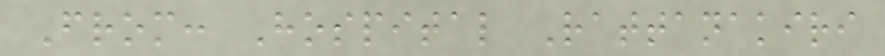From: Hospital Rattanakiri
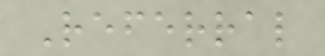Referral
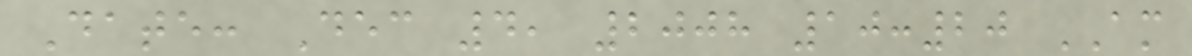Date: Dec 4, 2008 10:20 AM
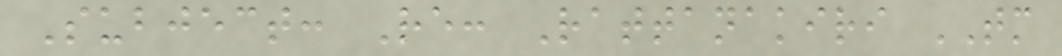Subject: Re: Rattanakiri TM
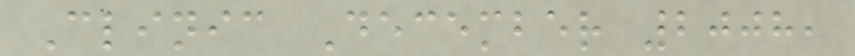Clinic December 2008,
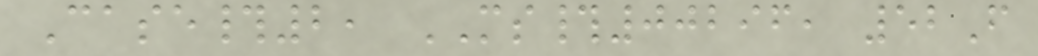Case#2, MS#00296, 52F
